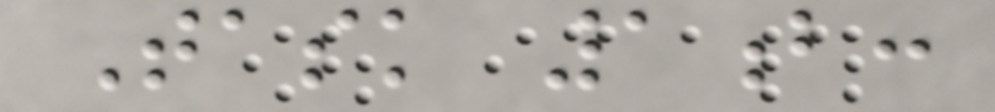Task 1b:
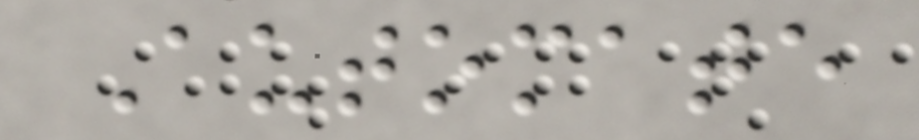Automate
